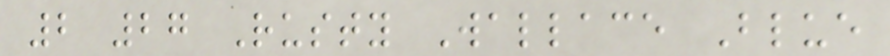2 27 Rusty Wallace Blue
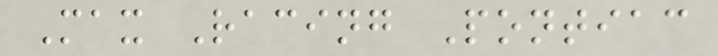Max Racing Pontiac
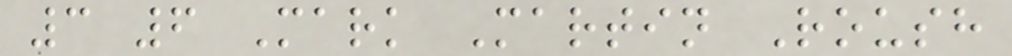3 6 Mark Martin Roush
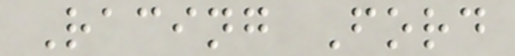Racing Ford
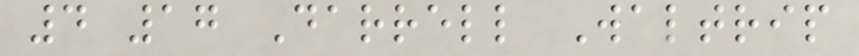4 17 Darrell Waltrip
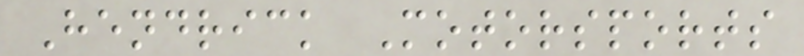Hendrick Motorsports
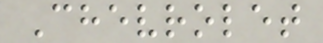Chevrolet
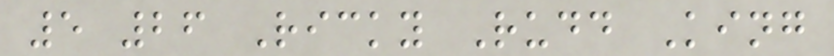5 26 Ricky Rudd King
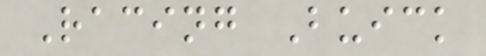Racing Buick
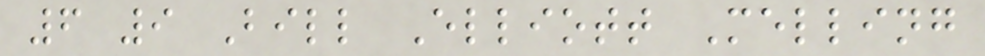6 9 Bill Elliott Melling
